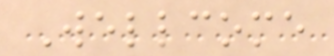Wellcome
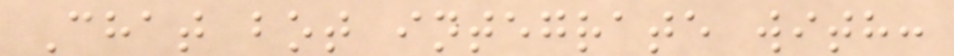Chat bot integrate with:
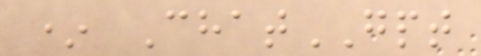* ChatGPT
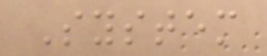System
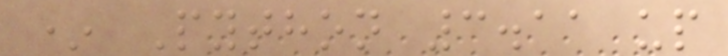* Python 3.11 up
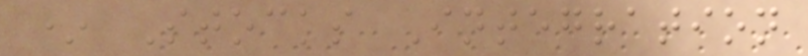* Stocks Integration
